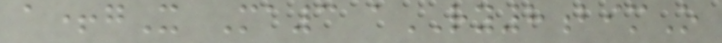a+gX Ma3 aRY8bimO
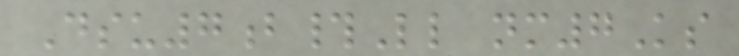Dsu7b#Ll nm7Ks
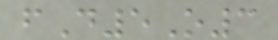fD5O3
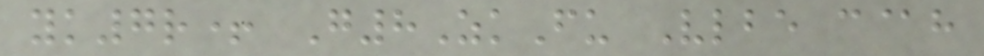yk7r+ G8ZkFu Vlbe c@h
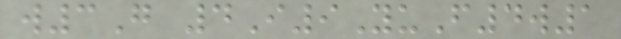w3G 4I9YuF4w1
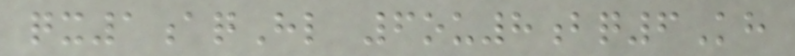qx1aqHl 6ou8bq6Kh
